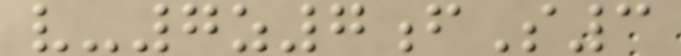v-7z7fS3
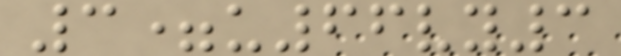3=u66vy3
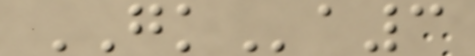GKa3
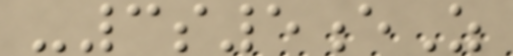-3s5eZ
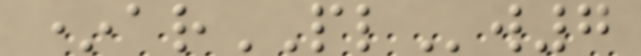*arPLw7
